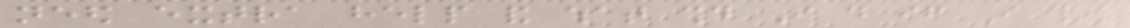need extra help and what should I do if I think
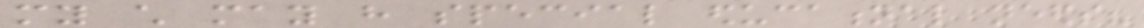my child may have special educational needs?
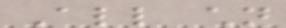All children
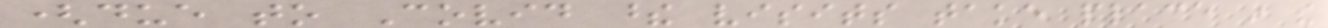(due to Covid these visits take place in the
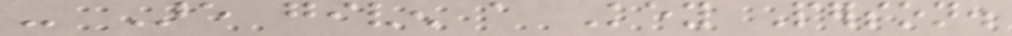- Are given a Key Person.
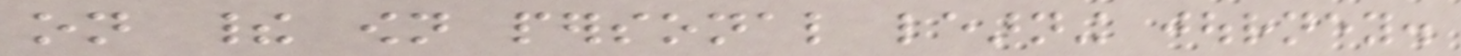on their own personal learning journey.
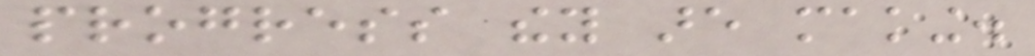progress they are making.
